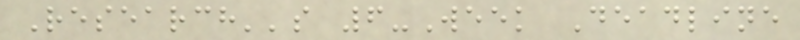Research''s 6-Week Deadline
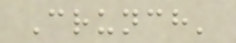Crunch'
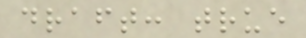draft: true
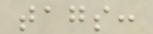tags:
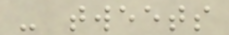- tweets
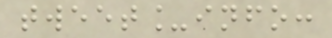tweet_info:
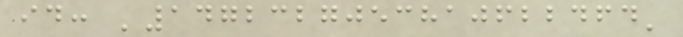id: '1472327053810622464'
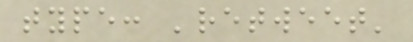type: 'retweet'
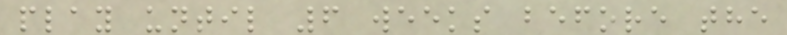play until 6 weeks before the
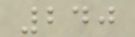240
